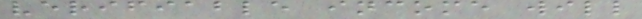verifiable income will
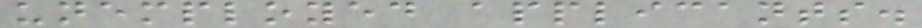unemployed applicants.
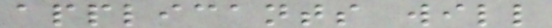applicants will
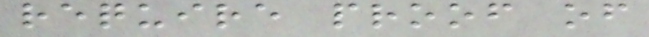require proof of
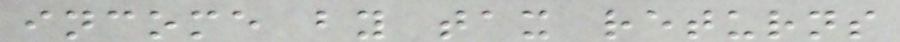income by tax returns
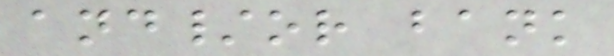and/or bank
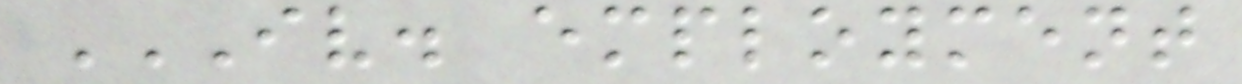IV. EMPLOYMENT
